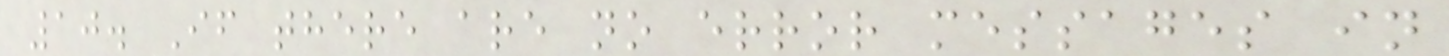10. If there are no error messages in
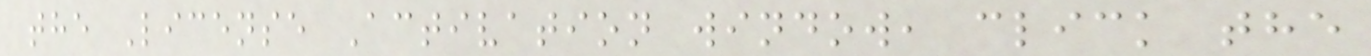the License Activation window, click the
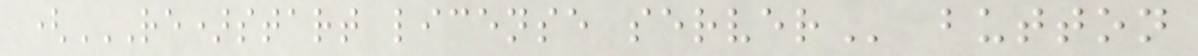(RE)START LICENSE SERVER button
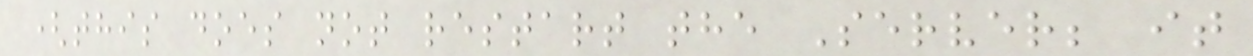(this does not restart the Server; it
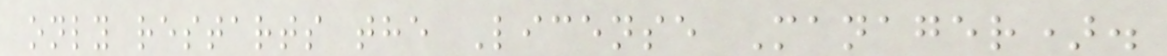only restarts the License Manager).
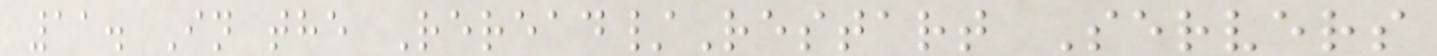11. In the Reread/Restart Servers
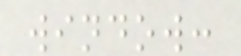window:
